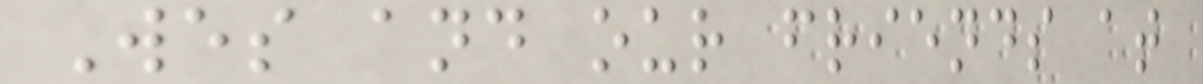Wes and our friends at
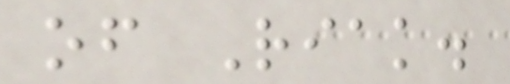of Riak.
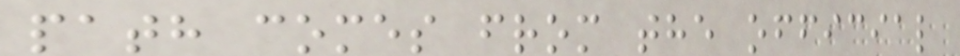path comes from the official
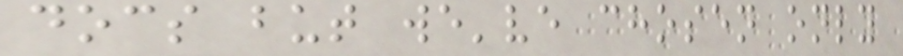docs but we've chosen only
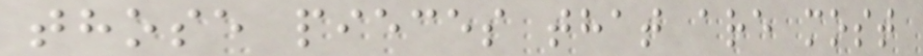those pieces that are most
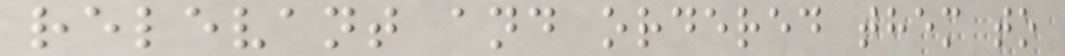relevant and ordered them to
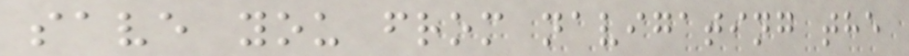save you from navigating the
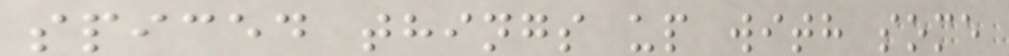spiced things up with some
